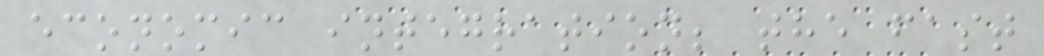economic integration; the fast
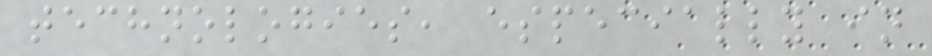technologies, especially in
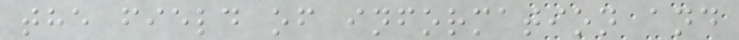the field of information and
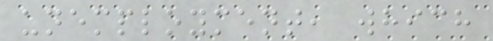unemployment, which
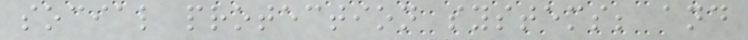social protection systems; and
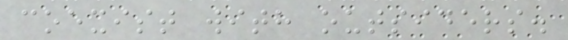coexist with outsiders.
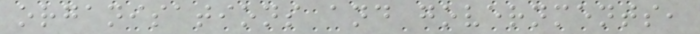organisations and governments,
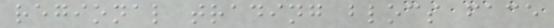regional trading blocs face
